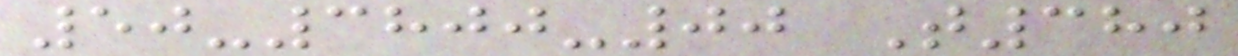50-3800-00 T380
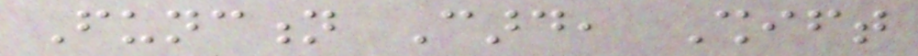Function Card, Shift
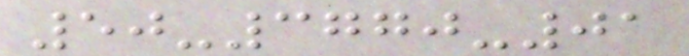50-3770-01
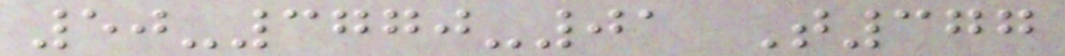50-3770-01 T377
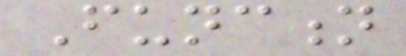Function
